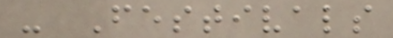- Festivals
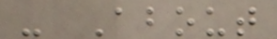- About
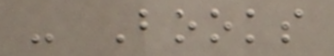- Books
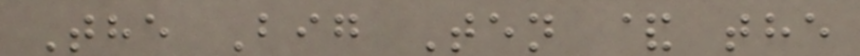The Big Ten & the
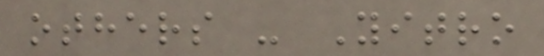others - Yitro
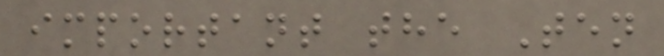important the Ten
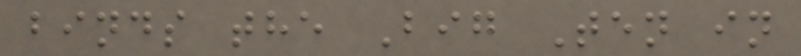binds the Big Ten in
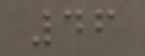46
